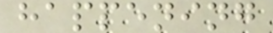happening
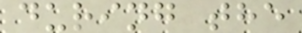during the
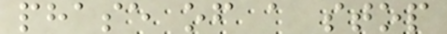phase of a stop
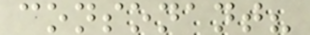consonant?
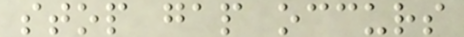stop gap occurs
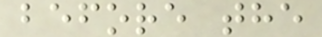before the
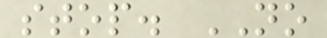stop. NO
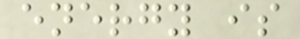energy is
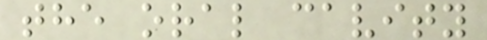the oral cavity
